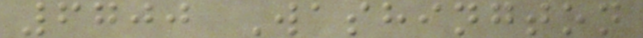6700 Washington
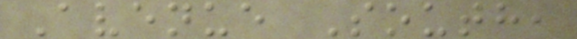Avenue South,
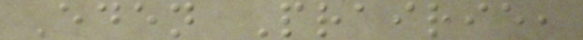Eden Prairie,
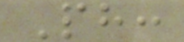Ph:
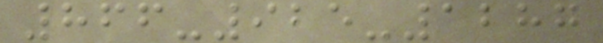866-925-1287
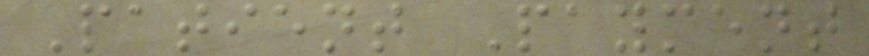Patient Payment
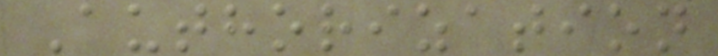Authorization
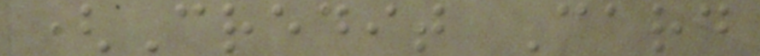(Credit Card
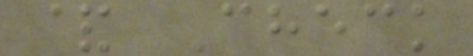& Check
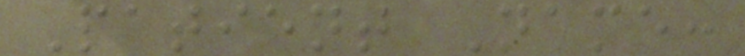Patient Name:
